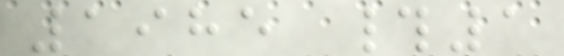1985 #1
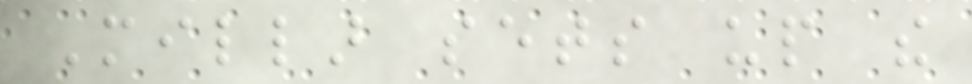Millar sets up the
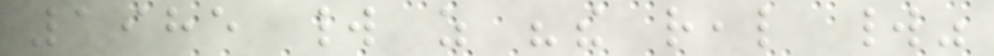1985 world as "the real world"
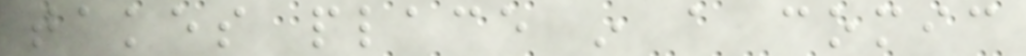takes place in a comic
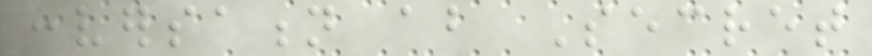conversation about Secret
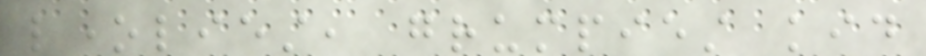loneliest, grumpiest kid
